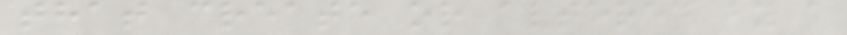that create or altered by a
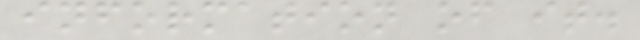information of it.
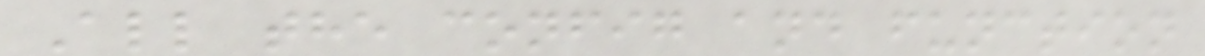All the config and function
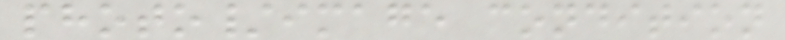photo/image condition
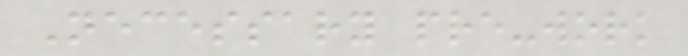Necessary pre-work
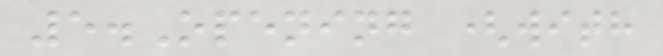5.Opening (with
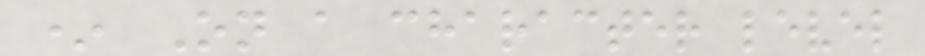* On a character level
